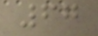67
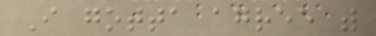I gotta agree with
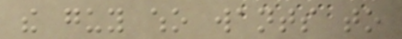the guy who wants to
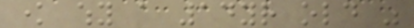know why a 14yr old was
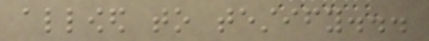allowed to testify...
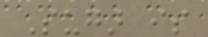Sugar is
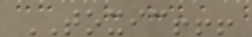TOXIC!!!
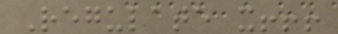Regulate it!!!
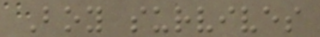Boy survives
